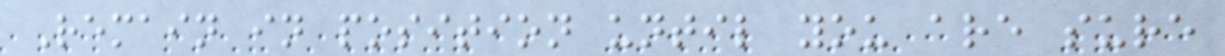Remain in position until you are sure
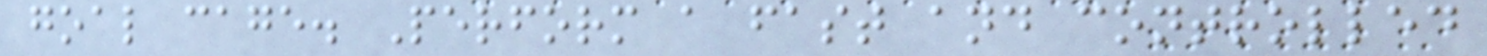goal cage. Perform a fast and controlled
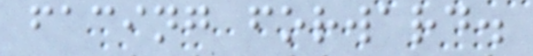facing forward.
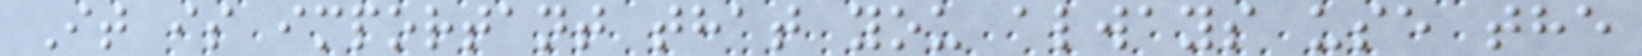It is important that you always use the
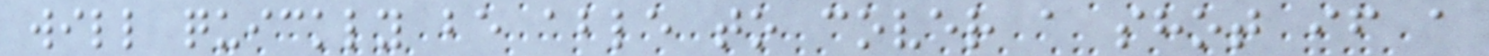will quickly be able to cover a shot if a
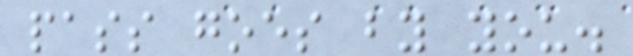pass goes by you.
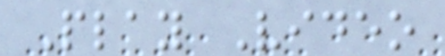Play Video
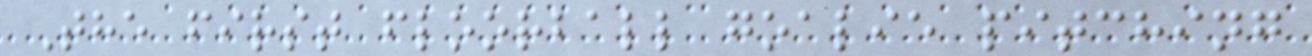The first floorball goalie pitching
